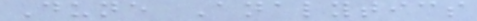Dune Analytics
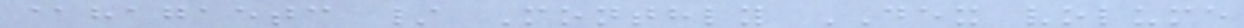@hagaetc / Monthly DEX volume
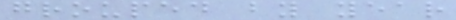grouped by year
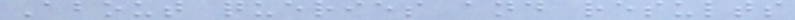About queries and results
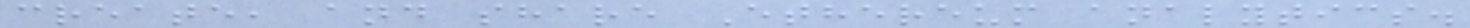create, and share Ethereum analytics.
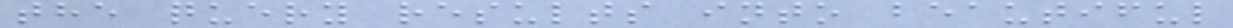the query results into beautiful
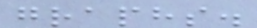graphs.
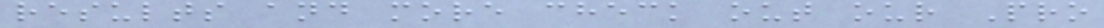results and more check out our Pro
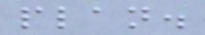plan.
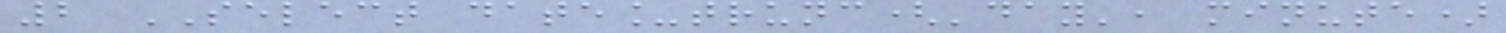2 SELECT date_trunc('day', minute)
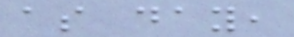as day,
